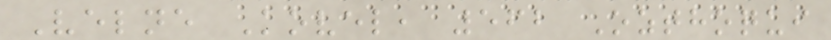Velne Kovel, 562 Ozthoqui
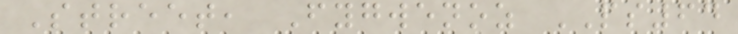Street, Fygwenoz PS64
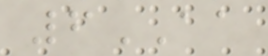6AA
